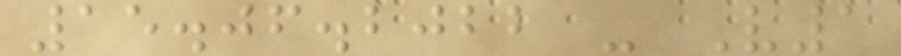15.06.2022 - V1
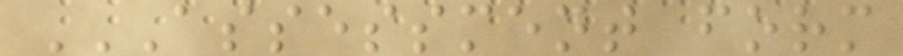ASSESSMENT FORM
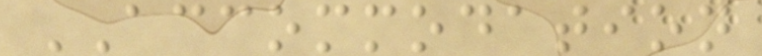ACCOMMODATION
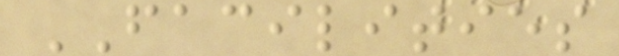FACILITIES
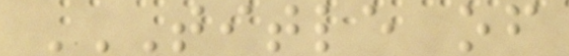TITLE OF
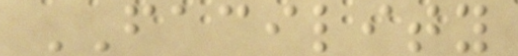FACILITY
